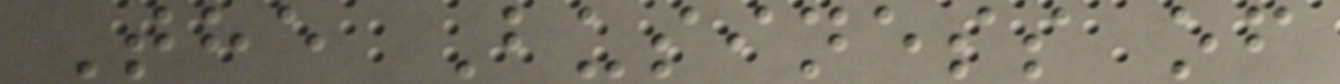The Business of
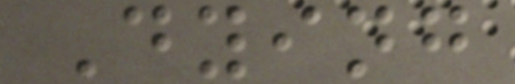Dying
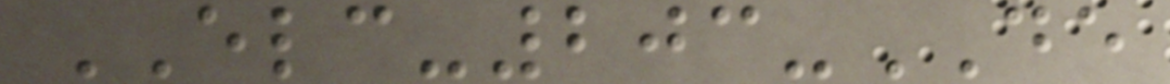ELC-203-DE
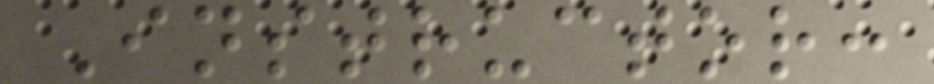Instructor:
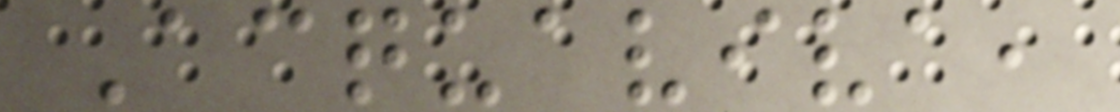Acquaviva,
